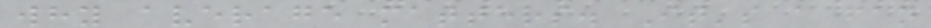why average matters. It's a fan
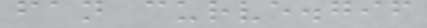fan curve.gif
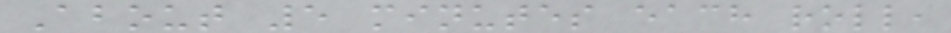About 5 minutes each roll,
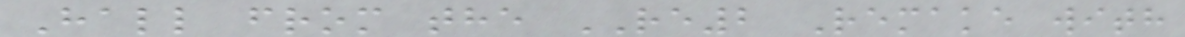Hall from the RE2 Remake with
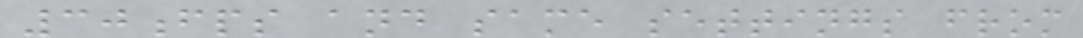30fps and same settings from
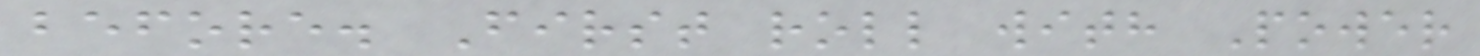before. First roll with Power
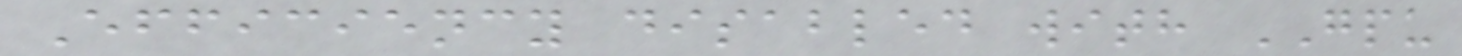Efficiency disabled with GPU
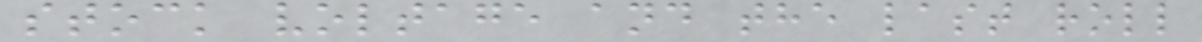stock voltage and the last roll
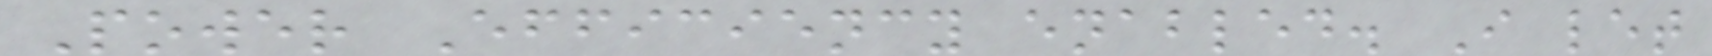Power Efficiency enabled. I let
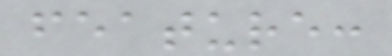feature:
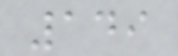149
